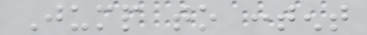Jump to content
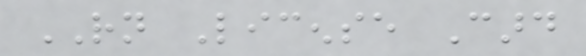RN License Card
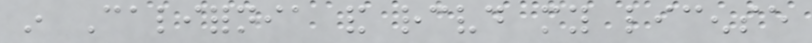in California and received my license
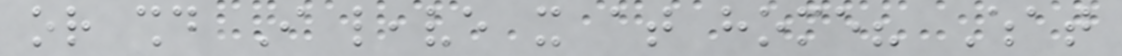or should I leave it at home? What
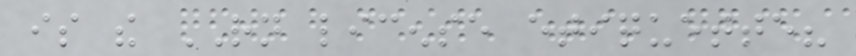is the RN license etiquette?
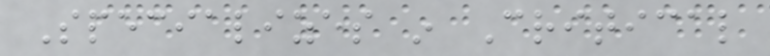Specializes in Critical
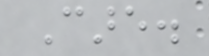Care.
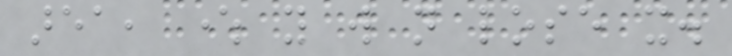area, where you will not lose it.
